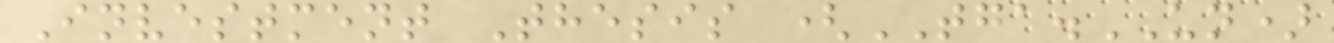Investment Thesis (TGA.UN)
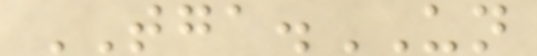TGA.UN
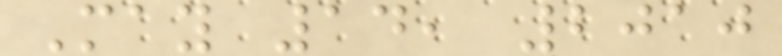May 14, 2010
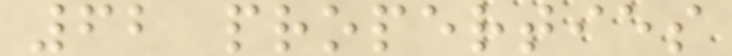62 properties
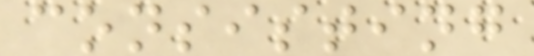consisting
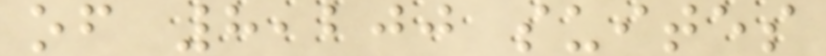of 8,200 suites
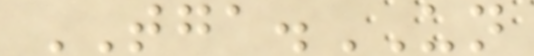TGA.UN
